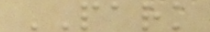PARK
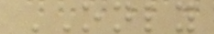ONLY
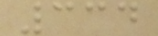334
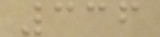336
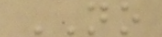NO
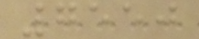7550
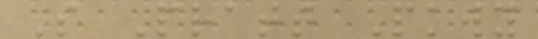S Pratt Pkwy
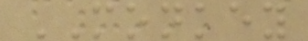MONKEY
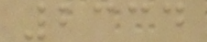2334
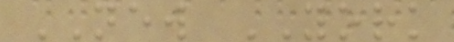NEW YORK
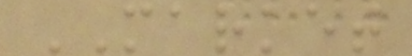MARKET
